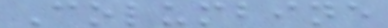Columbine
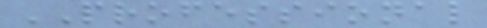PROFESSIONAL
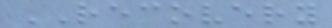RECOVERY
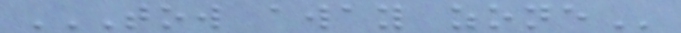TOW AWAY ZONE
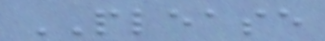PLEASE
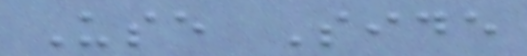Use Side
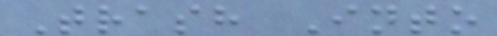Trash Into
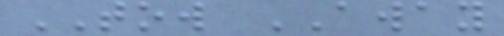TOW AWAY
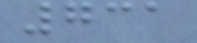731
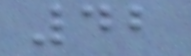42
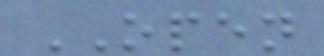OPEN
